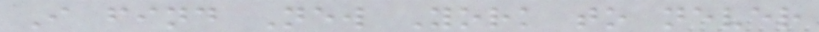I find New York to never
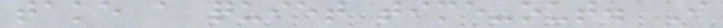take a quiet time-out. I
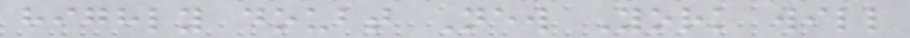highly doubt New York will
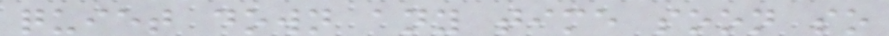quiet down any time soon so
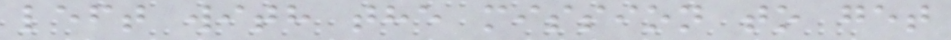left with the mission to get
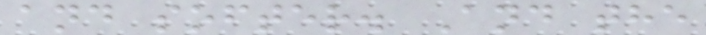and softer. And the
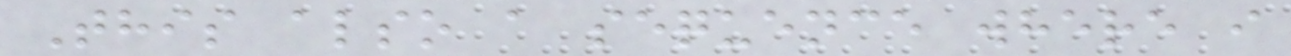This also a sequence where i
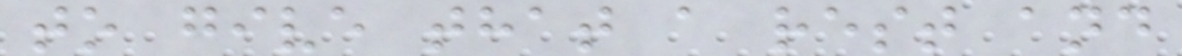to give that a rest and
